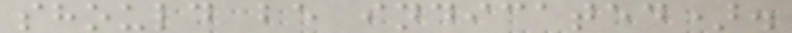should be indicated).
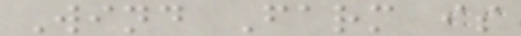Wind Farm is
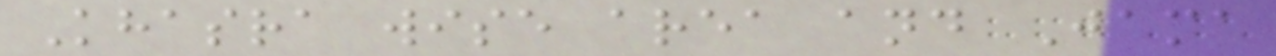Khasra wise area and Jama
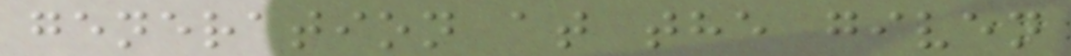generation at the given
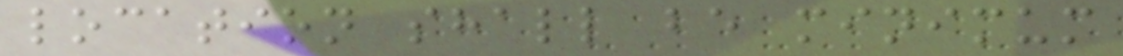location shall be minimum
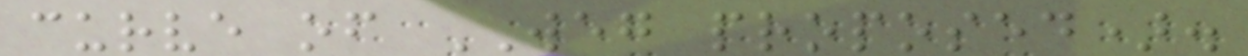curve of WEG proposed).
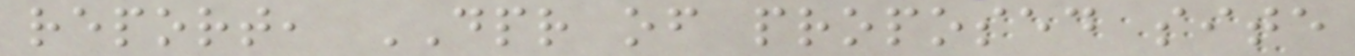report, DPR of proposed site
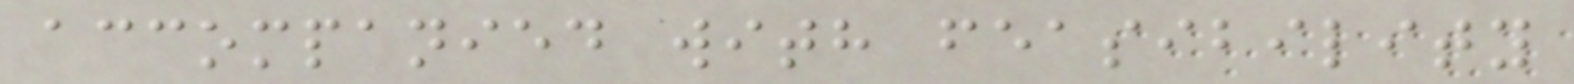accompanied with feasibility
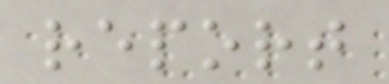report
